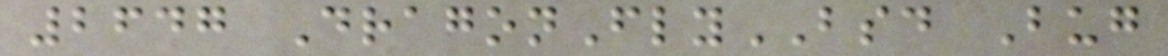2647 DragonFlyBSD Bug
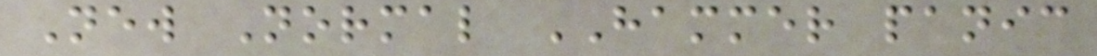New Normal HAMMER panic
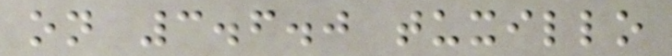on 3.6.0 tuxillo
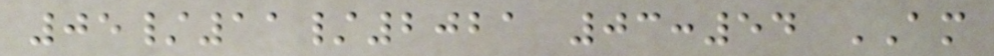05/11/2021 03:54 AM
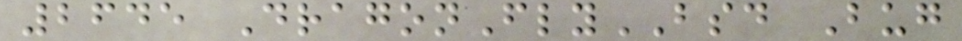2645 DragonFlyBSD Bug
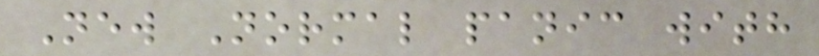New Normal panic with
